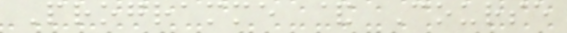Programme & Course
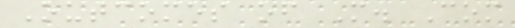Outcomes of M. Com
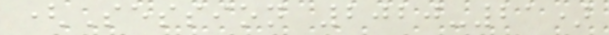(Session 2020-21)
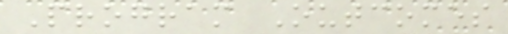Program Outcomes
